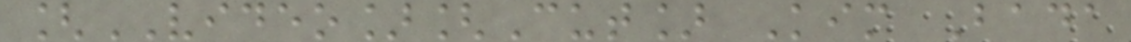[VIDEO][Cut] Kim Bada
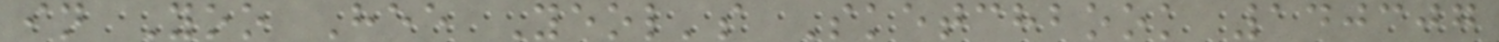in Yoo Hee Yeol's Sketchbook 140307
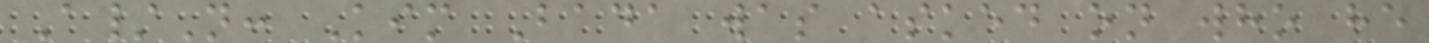A/N: Kim Bada was asked on who he
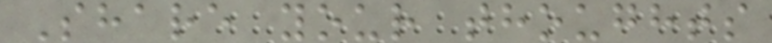Share your thoughts
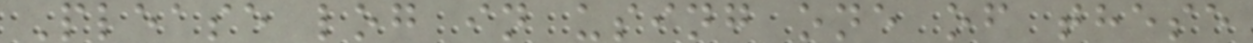Please log in using one of these
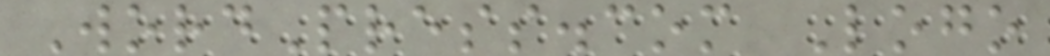WordPress.com Logo
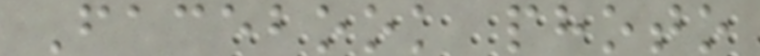Facebook photo
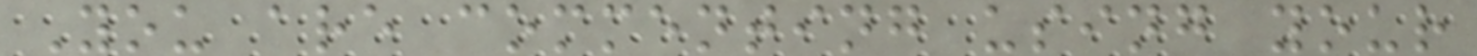You are commenting using your
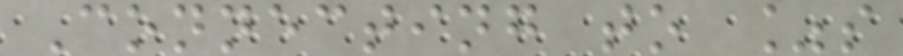Connecting to %s
